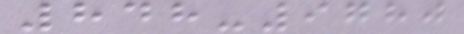848-9780
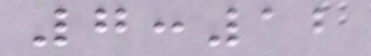7:12
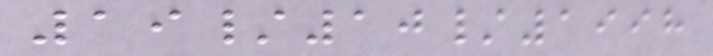19/10/1998
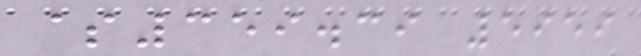$359.39 5959
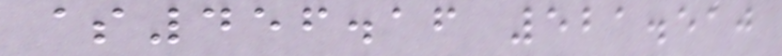$456.16 521.510
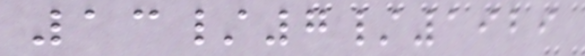13/7/1929
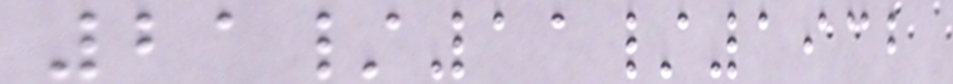21/11/1932
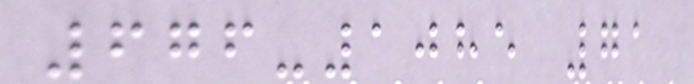676-1085 71
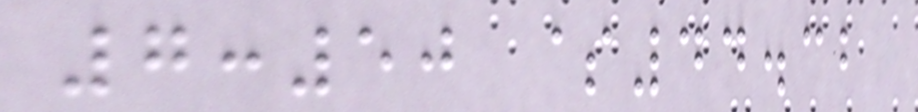7:50 $44.32
